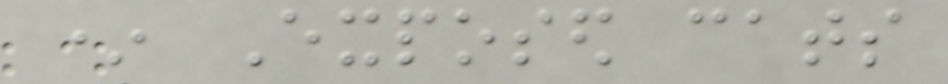* Exposed cats
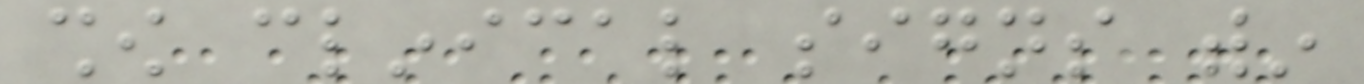show clinical signs within
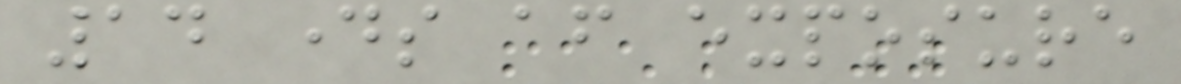14 days after exposure
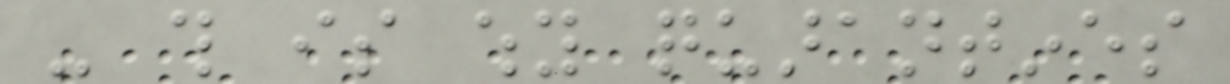- this is why quarantines
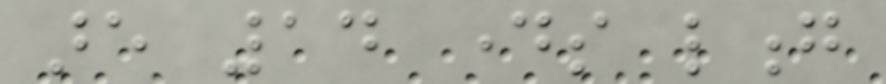are 14 days long
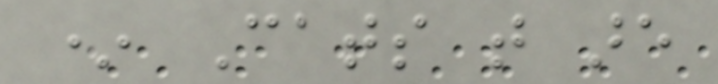* Cats that are
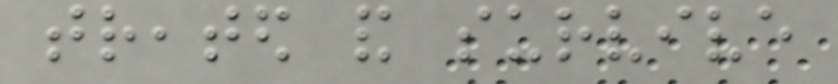treated and survive
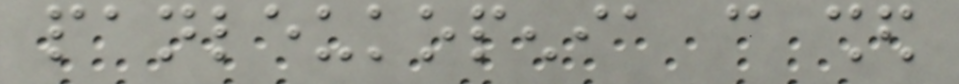panleukopenia can shed
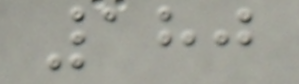180
